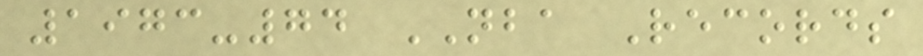1973-74 NBA Records
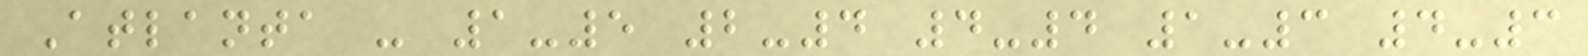Atlanta - 1-5 2-4 4-4 1-3 4-3
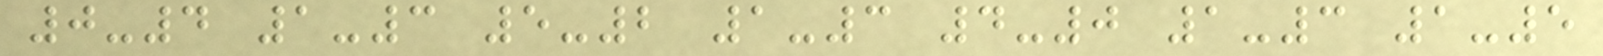0-4 1-3 5-2 1-3 4-0 1-3 1-5
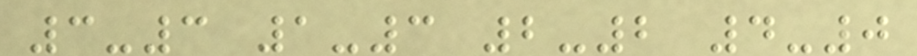3-3 1-3 2-2 4-0
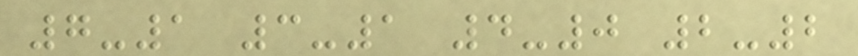7-1 3-1 4-0 2-2
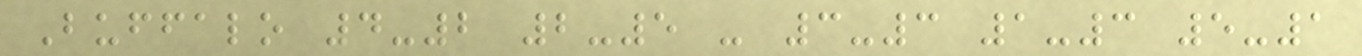Buffalo 4-2 2-5 - 3-3 1-3 5-1
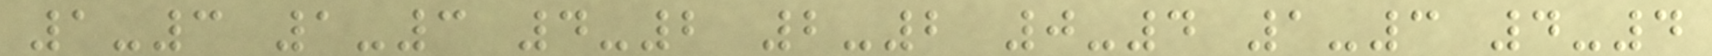1-3 1-3 4-2 2-2 0-4 1-3 4-4
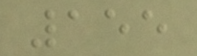155
